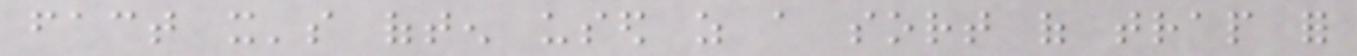fact it's often used as a sort of trap for
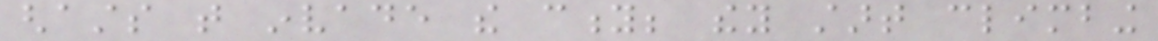ghasts that invade the city; they start climbing
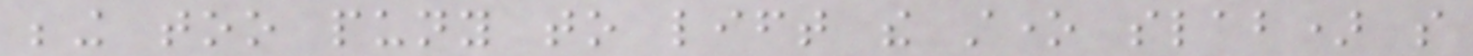being too puny to lift the stone slab) so
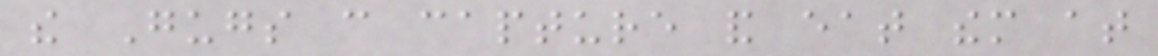the Gugs can capture and eat them at
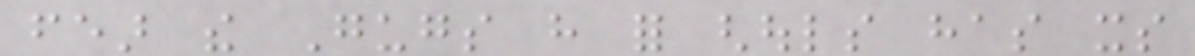fear the Gugs have for ghouls has its
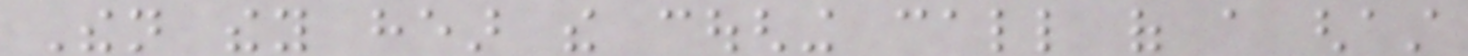Then they hear the coughing call of a ghast
